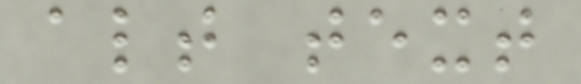alt text
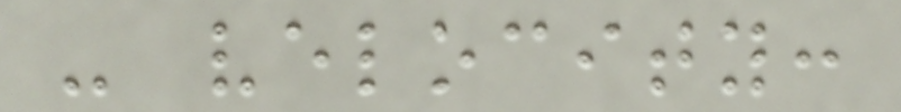- velocity:
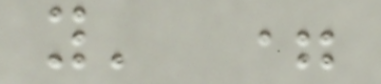y' =
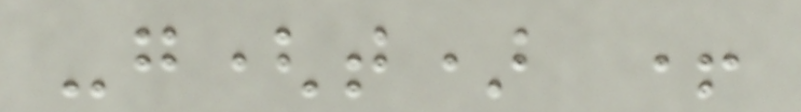-g(t) +
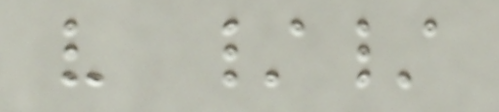v //
